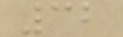32
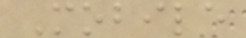Mobile
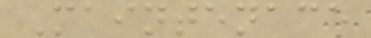Maintenace
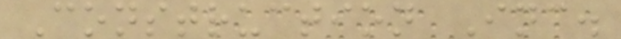Construction Inc.
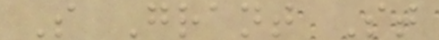S Grant St
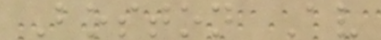Boston Av
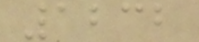1232
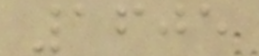1605
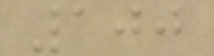100
